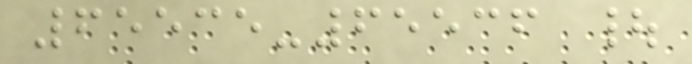65535-65536 |
